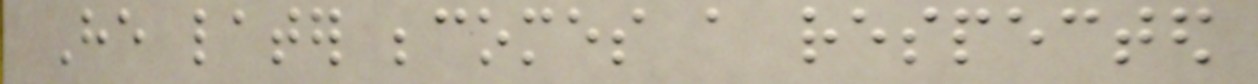He later becomes a respected
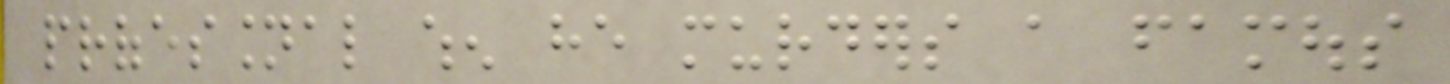professional when he murders a famous
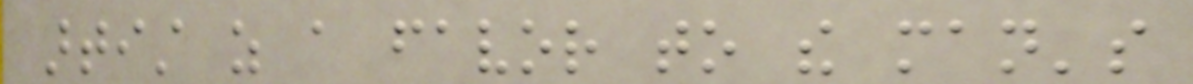artist as a favor to the man's
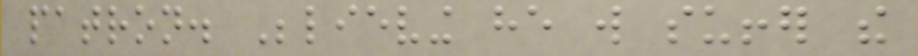patron. Believing he will suffer the
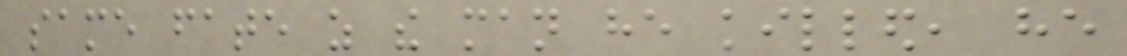same fate as the man he killed, he
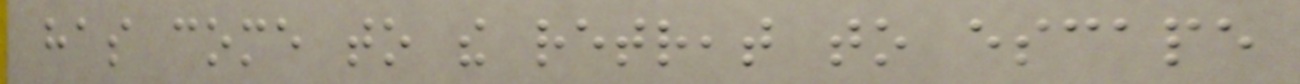has come to the retreat to escape
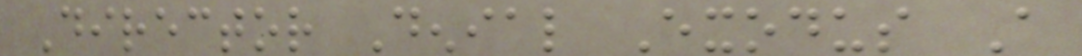Director Denial Exodus A
